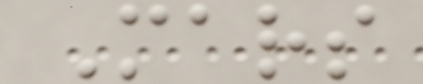Mars
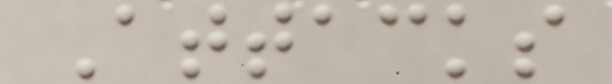Attacks
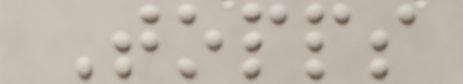Topps
